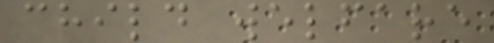child welfare
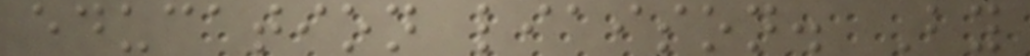education liaison. By
